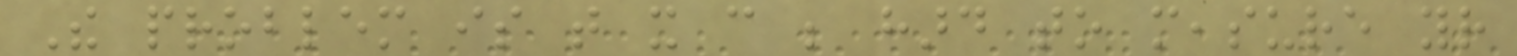The problem is that it can be hard to measure your
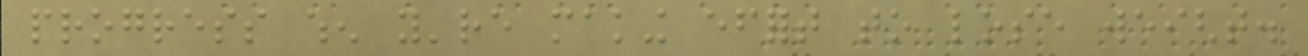progress when you're making effort to lose weight.
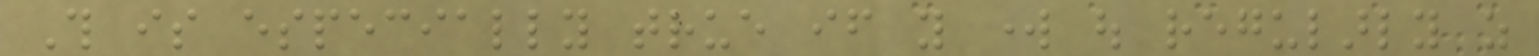This is especially true if you work out regularly as
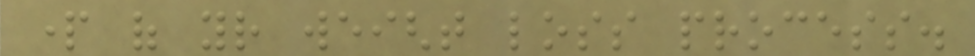part of your weight loss process.
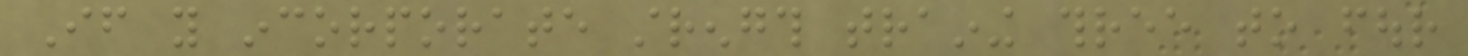If you incorporate strength training three to four
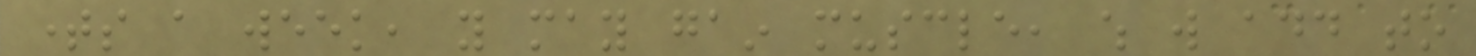times a week, you may gain muscle, which will add to
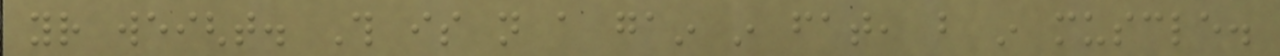your weight. This is not a gain in fat, but in muscle.
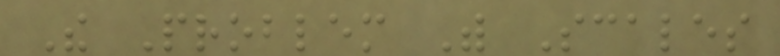The Problem With Scales
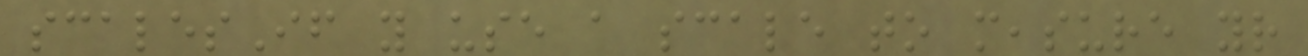scalesIf you use a scale to measure your
